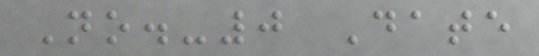No.-0 Date
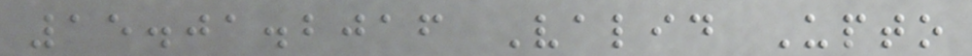15.01.2016 Valid Upto
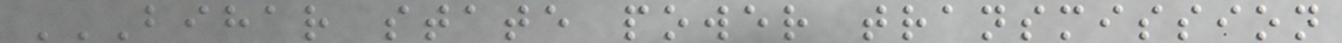BIHAR STATE POWER TRANSMISSION
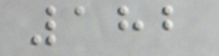182
